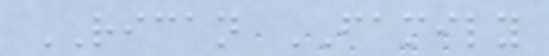RICAN FAMILY
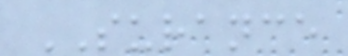SURANCE
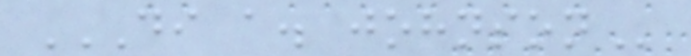DI A. JOHNSON
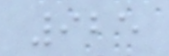925
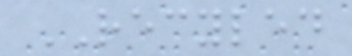RECYLED
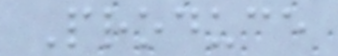Produce
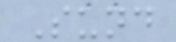Sund
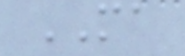MA
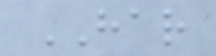HAR
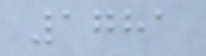1781
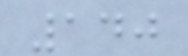140
